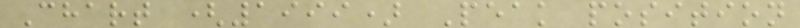Chart (1999) Peak position
